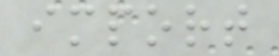import
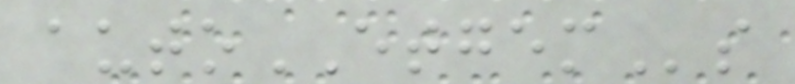autoETGEMs
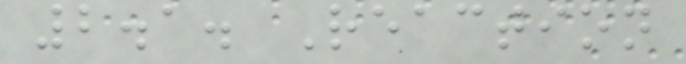2.1. Reaction
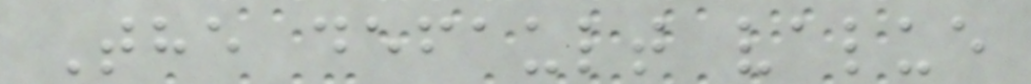The default value
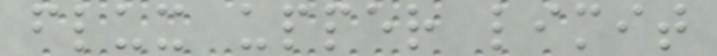flux upper limit
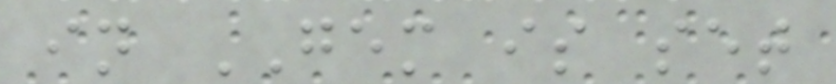in GEM is set
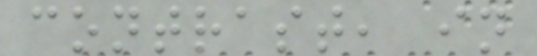contrast, in
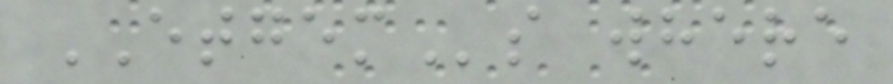ETGEMs where
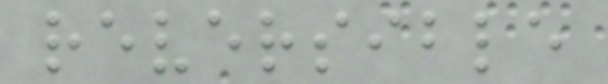reversible
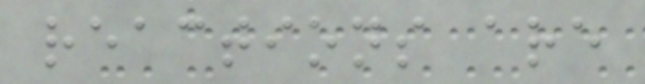reactions are
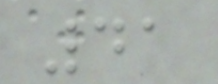41
